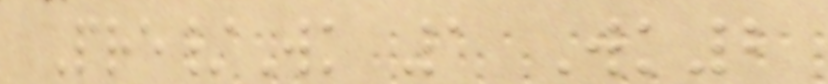Pre/Wk 1 Wk2
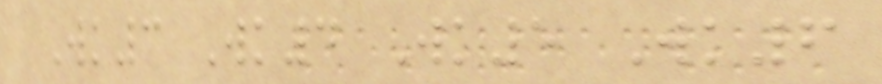Wk3 Wk4 Wk5 Wk6
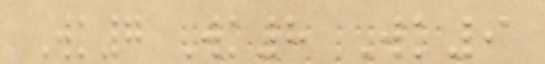Wk7 Wk8 Wk9
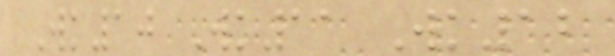Wk10 Wk11 Wk12
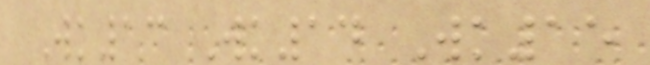Wk13 Wk14 Wk15
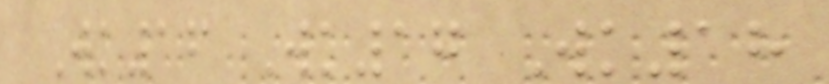Wk16 Wk17 Wk18
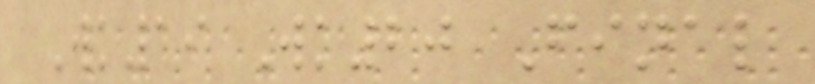Wk19 Wk20 Final
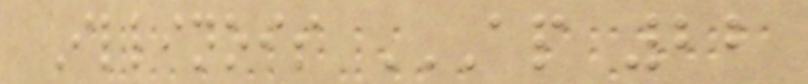Illinois AP 22
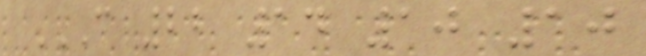C 22 14 10 10
